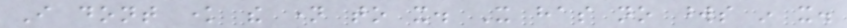I dont know the name to it. It has no words in it.
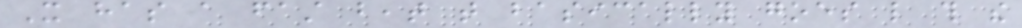It has a fast beat that basically goes like this the
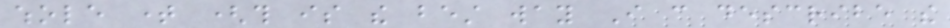whole time (this is the best way I can describe the
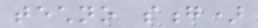techno song)
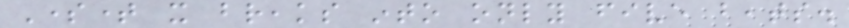Sometime it breaks into only five beats.
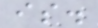is.
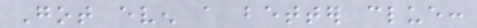Got even a better clue:
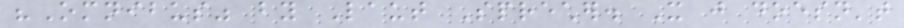"Omnibus" by Laut Sprecher. It just doesn't
